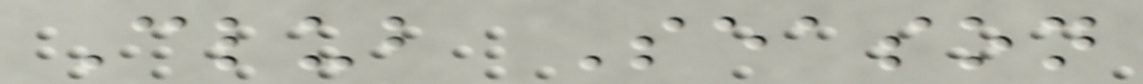Club Season
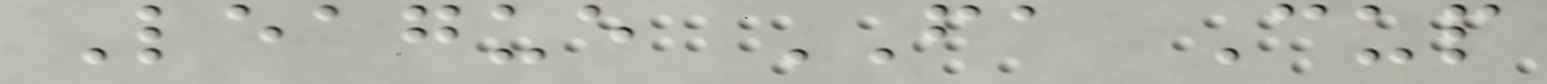League FA Cup
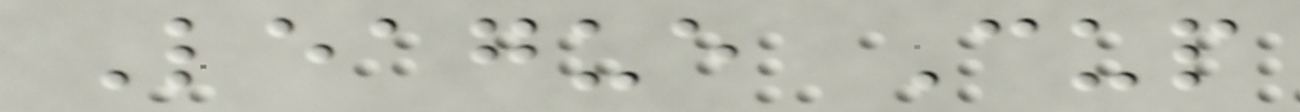League Cup
